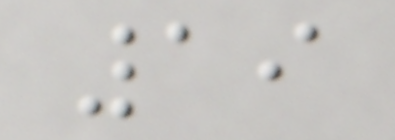19
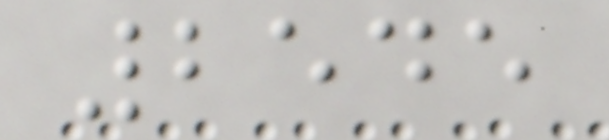2545
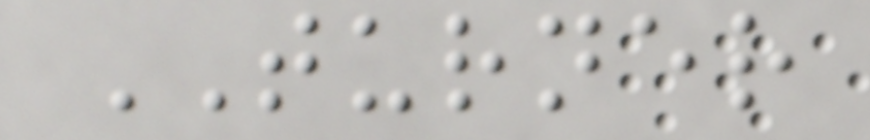TURNER
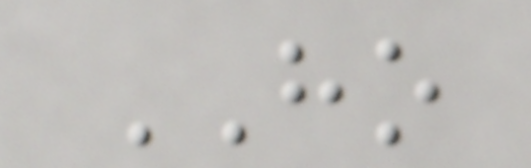HO
